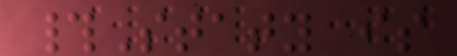#Staty is
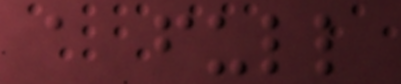a full
